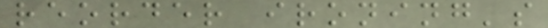reorder ironing's
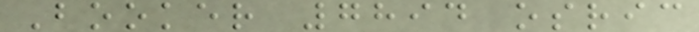Booker 7894 osric
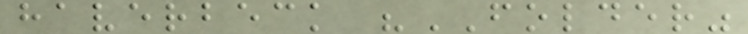haverbeck "FOLDER"
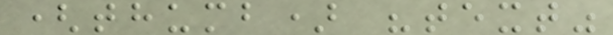(thumb) "text"
